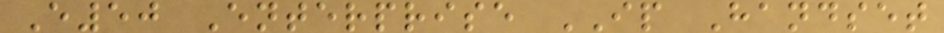E50 Enterprise IP Handset
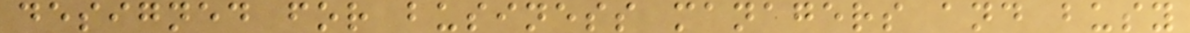designed for business managers and busy
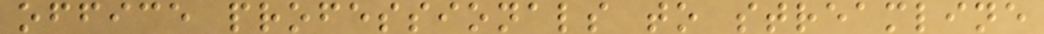office professionals to streamline
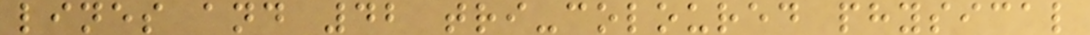lines and 42 tri-coloured physical
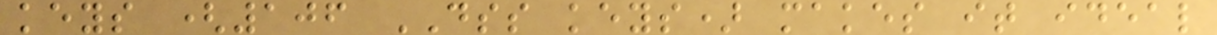keys (106 DSS keys) makes it ideal
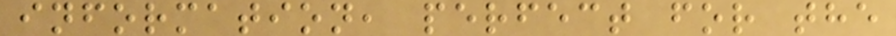information, perfect for the
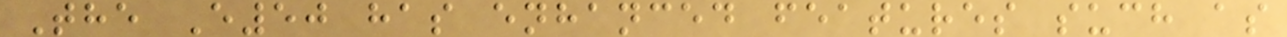The E50 has enhanced features such as
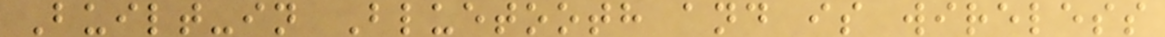Built-in Bluetooth and is wireless
